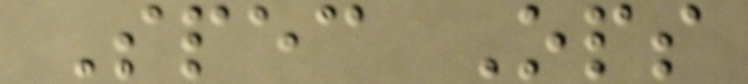Spec Ops
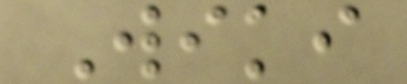Wiki
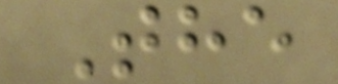The
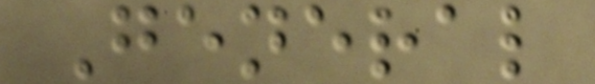General
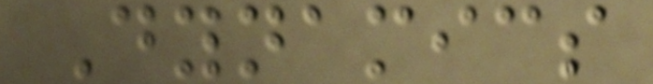Dynamics
